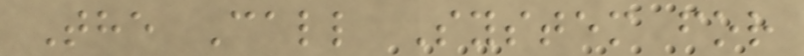The Call System for
